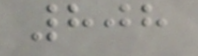808
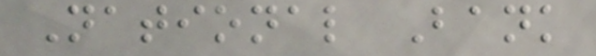National Bank
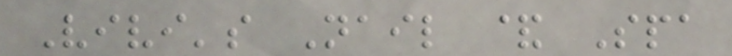Vivi's Nail & Spa
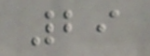29
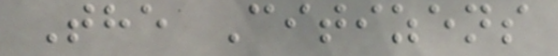The Citizens
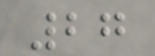27
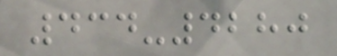434-4280
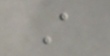A
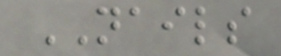NAILS
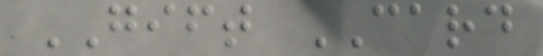GIFT CARD
